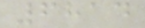6814
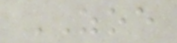ZOE
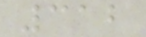312
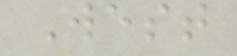West
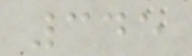345
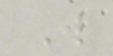W
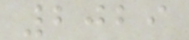2029
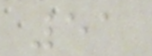51
